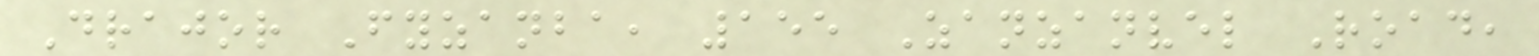Drajor Fyzanba, 155 Zanzanvel Road,
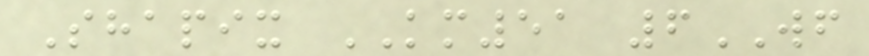Shapix KM51 6WF
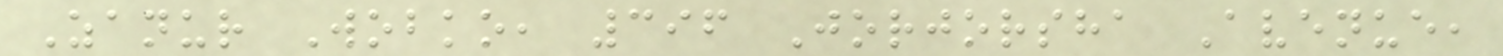Zanur Wobko, 396 Jorjorsha Avenue,
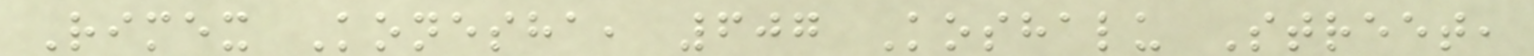Rimex Konesha, 607 Koshalu Street,
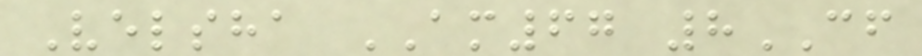Velsha AM67 8CF
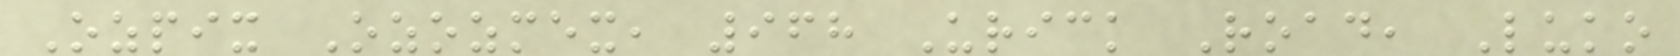Ozpix Ozozmex, 968 Urick Road, Luko
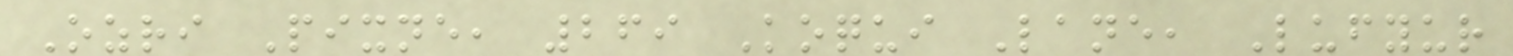Ozri Pixne, 269 Koqui Lane, Lufyur
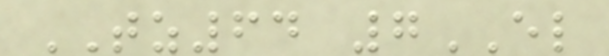TZ64 7EL
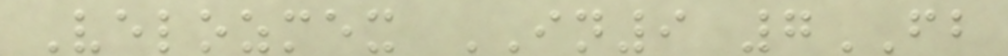Velozmex IN9 7FB
